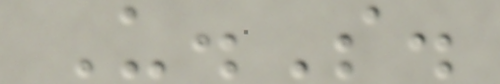U.S.
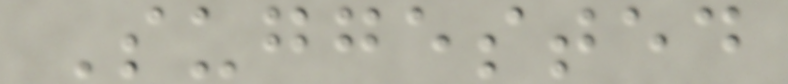Suggested
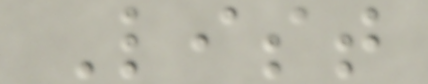List
